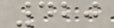420
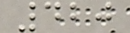420
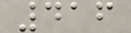416
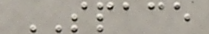SPACE
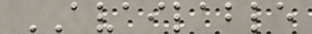AVAILABLE
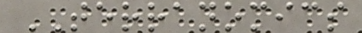TERRANOMICS
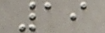19
